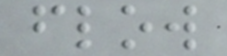flow
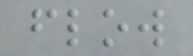flow
